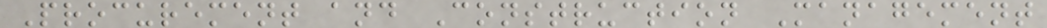Procurement and Construction Management
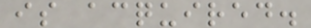is acquired.
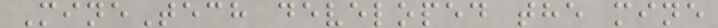MineTech developed the mine
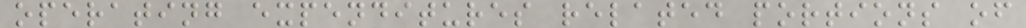operating expenditures related portions of
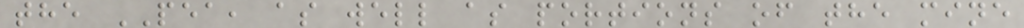the PEA, as well as portions of the mine
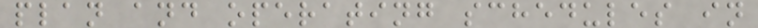plan and operating schedules in
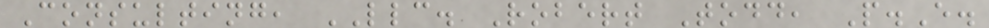Consulting, LLC. Robert Todd, P.E.
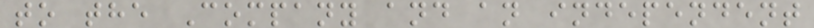to the Company and an independent
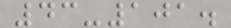43-101.
